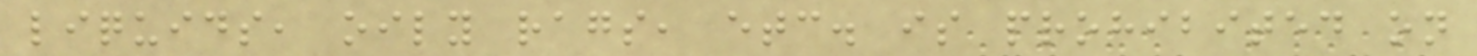liquids, oily rags, etc. is prohibited on
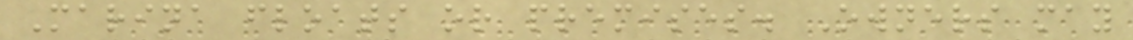Marina floats or premises. Owners may
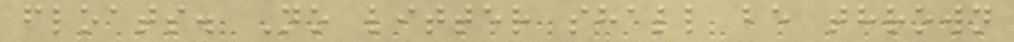floats. No litter shall be thrown
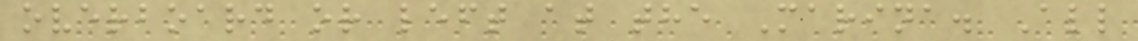overboard or left at the Marina. All
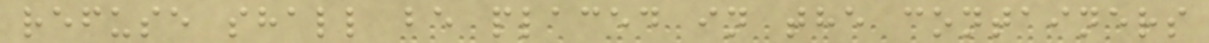refuse shall be placed in the containers
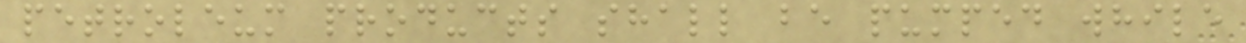petroleum products shall be pumped while
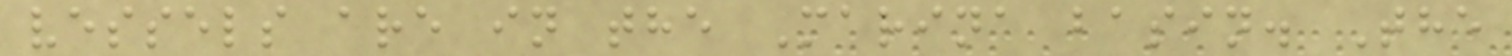vessels are in the Marina basin. The
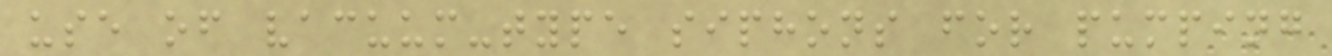use of vacuum-type siphons for pumping
